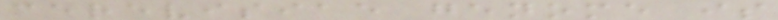cerevisiae genome is
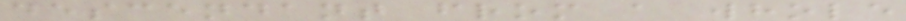descendant from a whole
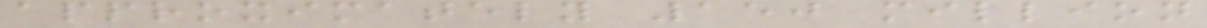approximately 150 million
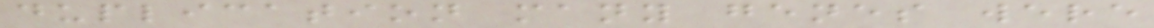duplication many genes were
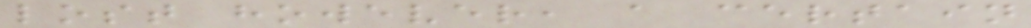lost however, a certain
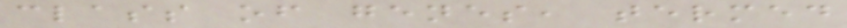class of genes, termed
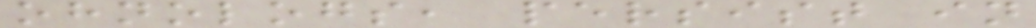ohnologs, persist in
